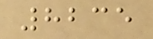8235
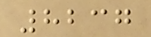8237
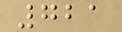721
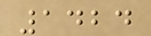1424
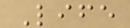Life
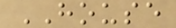HOUSE
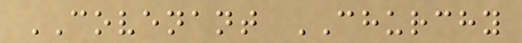COVENANT CHURCHY
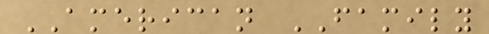AMERICAN FAMILY
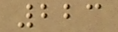223
